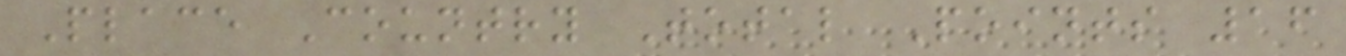Place Country Total Points 16
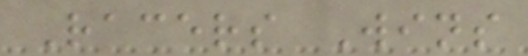Racers Wins
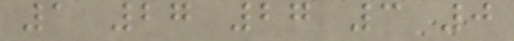1 27 27 3 0
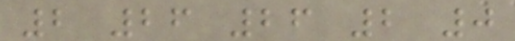2 26 26 2 0
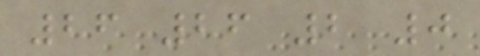26 26 2 0
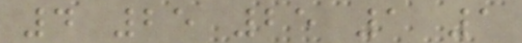4 25 25 1 1
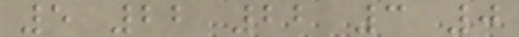5 22 22 3 0
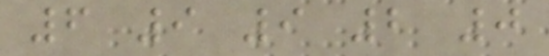6 9 9 2 0
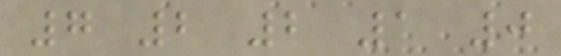7 2 2 1 0
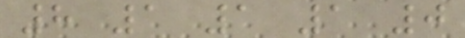8 1 1 1 0
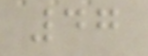47
